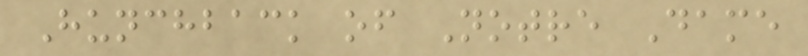Hunchback of Notre Dame
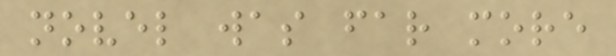novel was far more
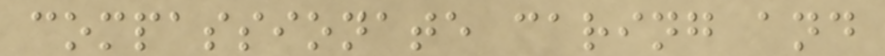compassionate caring and
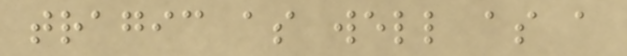tragic as well as a
